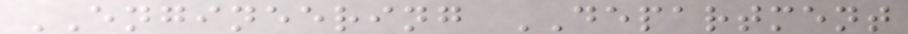ENGINEERING DEPARTMENT
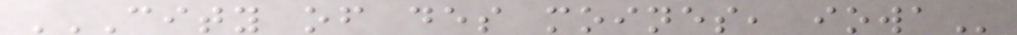CITY OF DES MOINES, IOWA
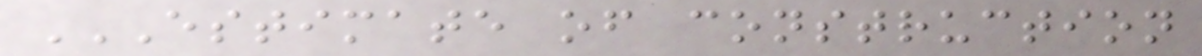ESTIMATE OF CONSTRUCTION
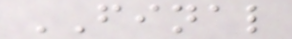FINAL
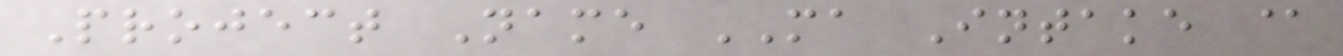Project Name MA Intake @
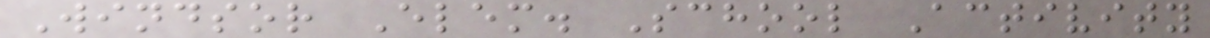Windsor Elem. School Activity
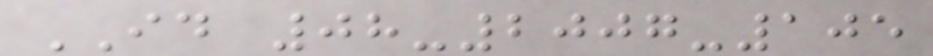ID 08-2007-105
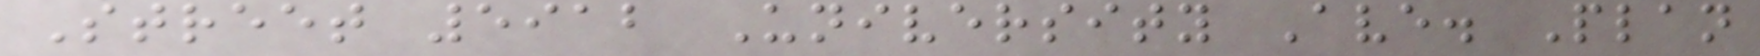Street 5912 University Ave. Plan
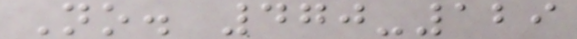No. 470-129
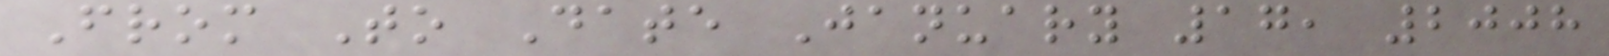From To Date January 17, 2008
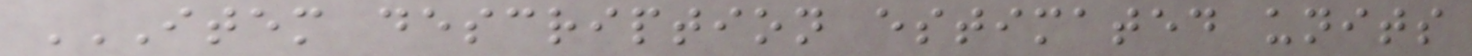ITEM DESCRIPTION ESTIMATED UNITS
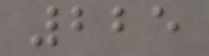225
